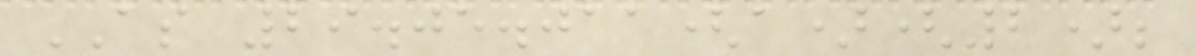AS 29.05.011(a)(2);
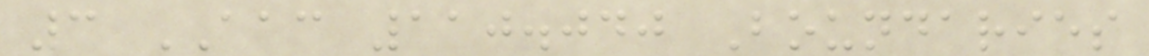3 AAC 110.040 Boundaries
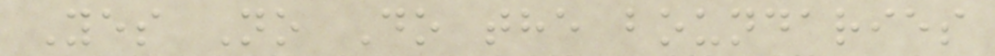Yes No Do the boundaries
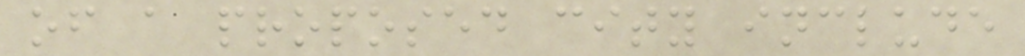of a proposed city include
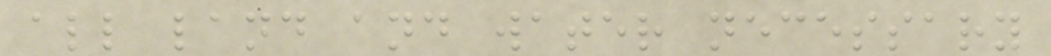all land and water necessary
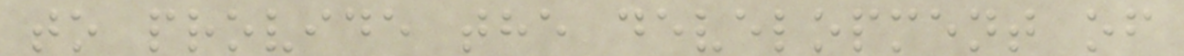to provide the development of
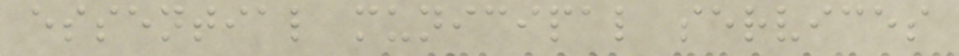essential municipal services
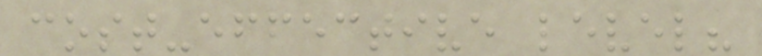cost-effective level?
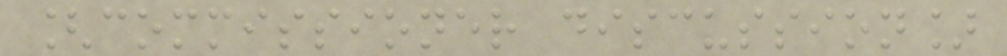[commissioner discussion]
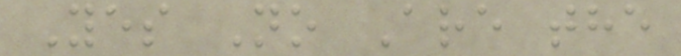Yes No Are the
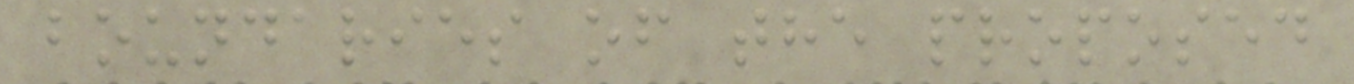boundaries of the proposed
